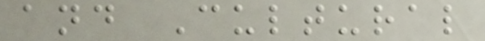and Cultural
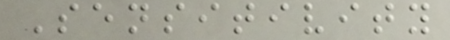Sensitivity
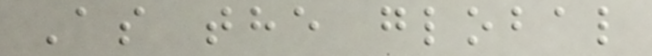As the global
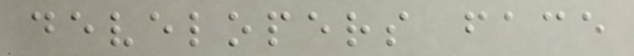developers face
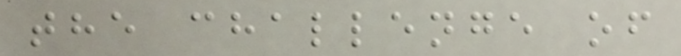the challenge of
